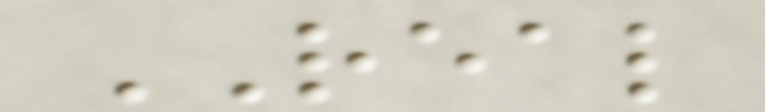REAL
